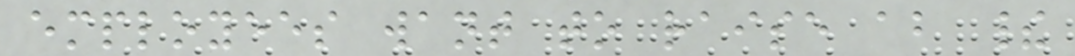employees want to raise about their
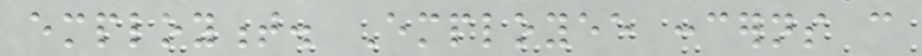employment. Employee concerns can
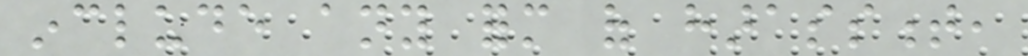include any form of harassment,
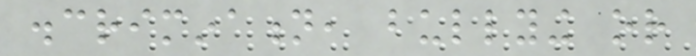discrimination, bullying or
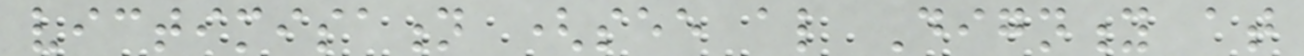victimisation (see also Dignity at
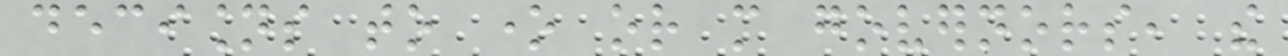decisions to one or more governors, the
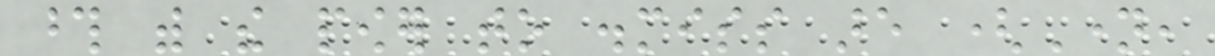those with the power to dismiss are (Name,
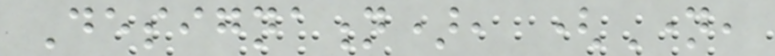Designation), (Name,
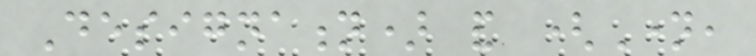Designation) and (Name,
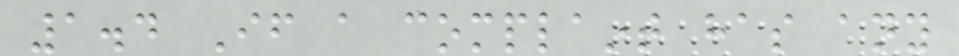1.4 If a complaint has any
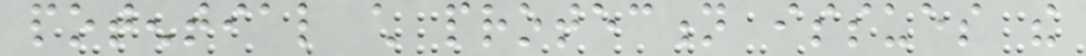potential child protection issues the
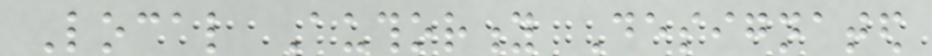Local Authority Designated
